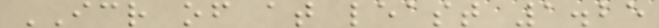ICR of at least 1.25
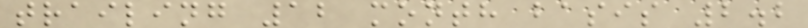trailing 12 month basis 2.2
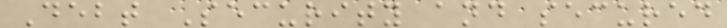Debt Security and secured
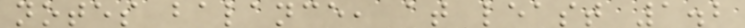notes balance, at least 1.2
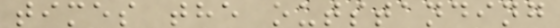times the outstanding
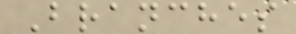Branches
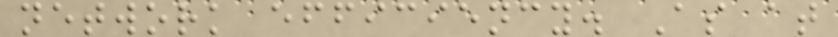network efficiency. As at
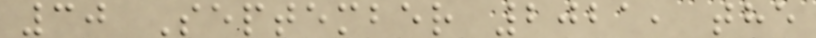30 September 2021, the
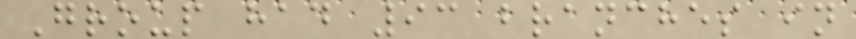Group had 93 branches in
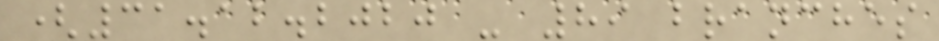(31.12.2020 - 89 branches
